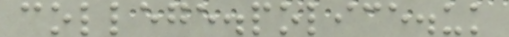college.police.uk
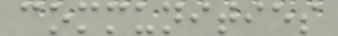communities
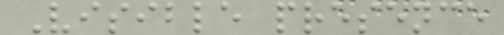Visible presence
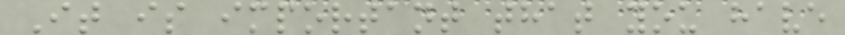It is important that you have
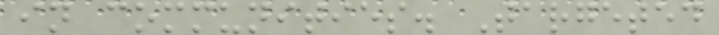in communities. Targeted
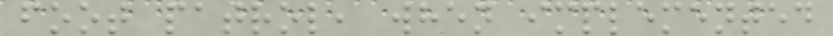foot patrol, when implemented
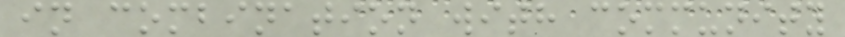in combination with community
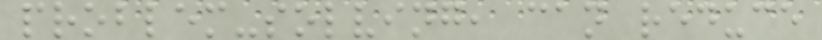problem-solving, can reduce
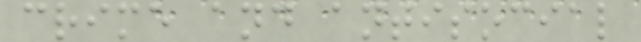crime and antisocial
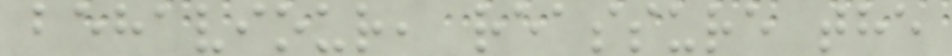behaviour, reassure the
